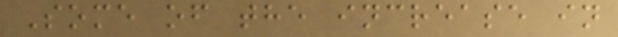Some of the increase in
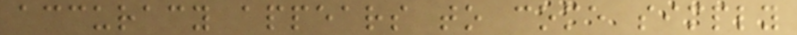accuracy appears to come simply
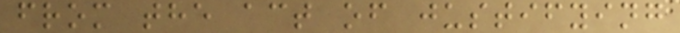from the act of justifying
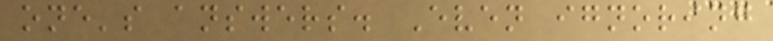one's answers. Even ignoring
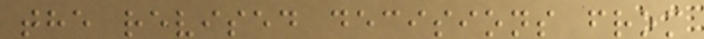the revised decisions from
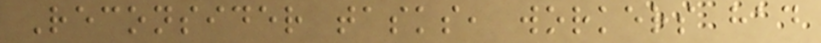Reconsider tasks, workers had
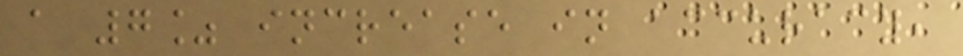a 7% increase in accuracy,
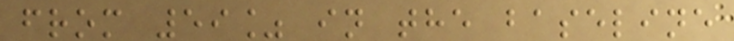from 59% in the baseline
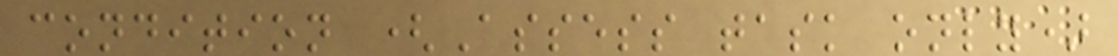condition (Assess task only)
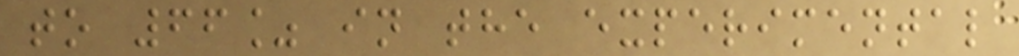to 66% in the experimental
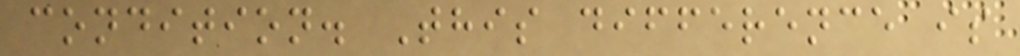condition. This difference is
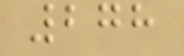278
